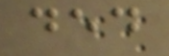ded
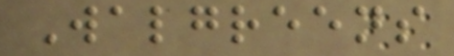Walgreens
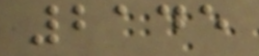2145
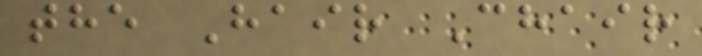the Hair Chair
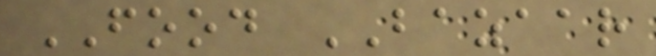FOOD BAZAAR
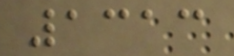1313
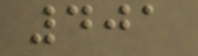401
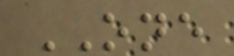ONE
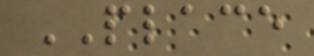PLACE
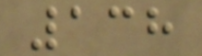138
